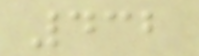432
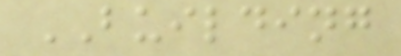BUILDING
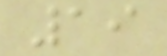19
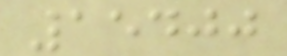15400
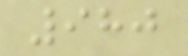980
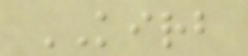KIRB
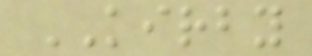KIRBY
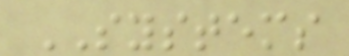SYSTEMS
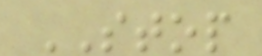STOP
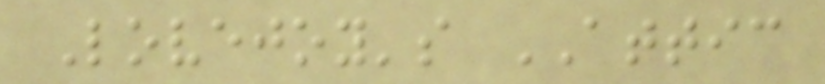Lovejoy's ATTIC
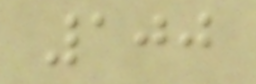100
